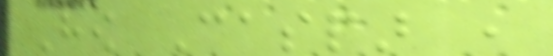How Caspar ,
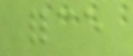force
